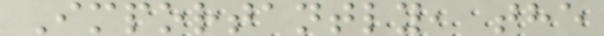Importantly, the
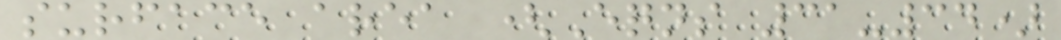surface area (Eqns 31-34)
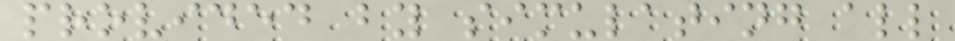provided by simulating all
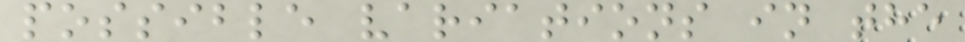possible variations in the
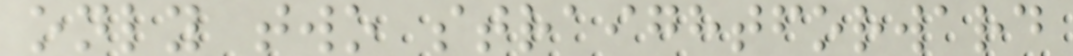only two straightforward
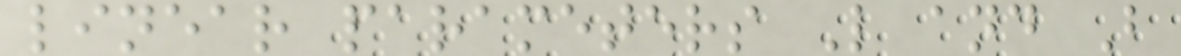linear parameters L and B
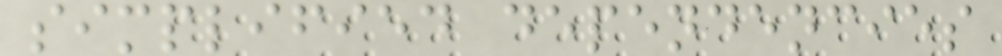simplified dependencies
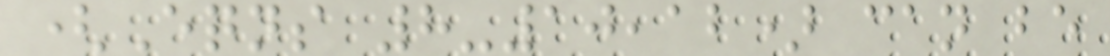(Eqns 8-10,12) can be
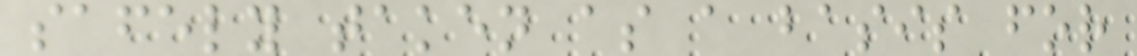safely taken as a basis for
